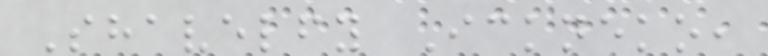Shavelfy Ickneko,
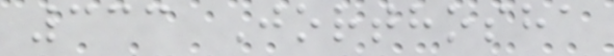333 Jorthosha
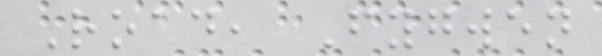Road, Fygwen
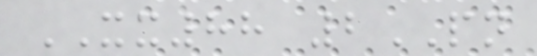XX88 2PN
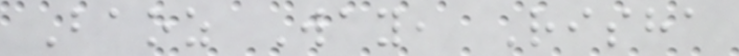Baoz Way, Risha
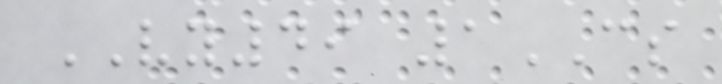VY49 1CS
